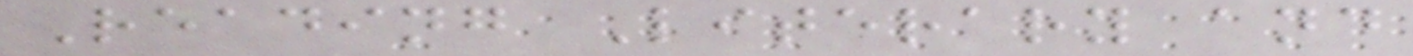Reading Literary and
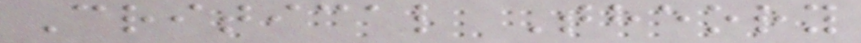Critical Theory
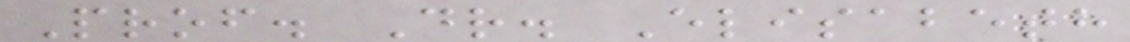Prof. Dr. Elisabeth
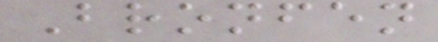Bronfen
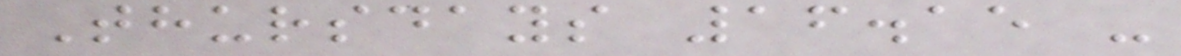Thursdays 16.15 -
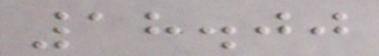18.00
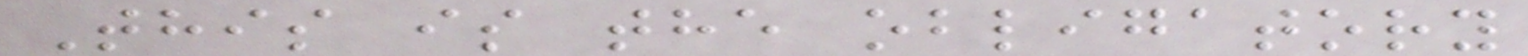This is the obligatory
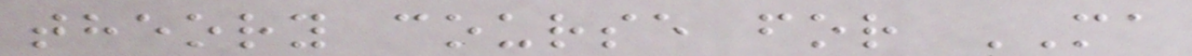theory course for MA
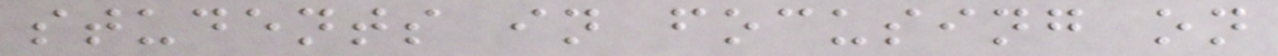students in focusing on
